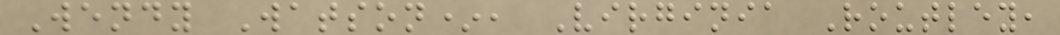Wendy Watson*, Virginia Routley,
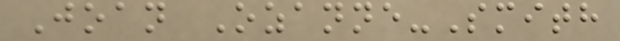Joan Ozanne-Smith
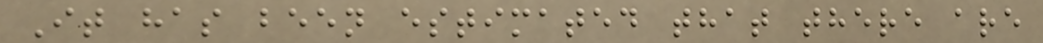It has been estimated that there are
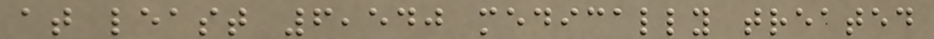at least 6,540 medically treated
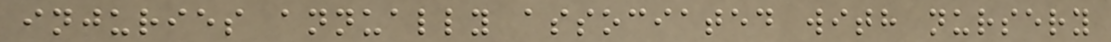injuries annually associated with nursery
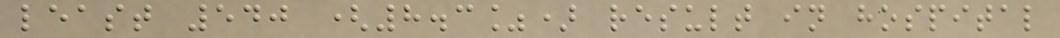least 540 (8.3%) result in hospital
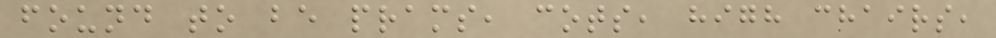found to be prams, cots, high chairs,
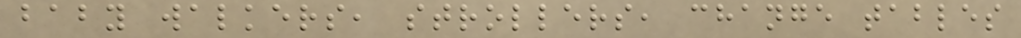baby walkers, strollers, change tables
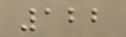122
